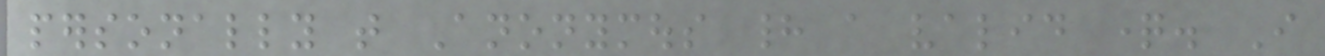personally that Anonymous had a valid question. I
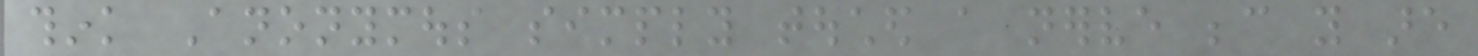think Anonymous simply touched a nerve because you are
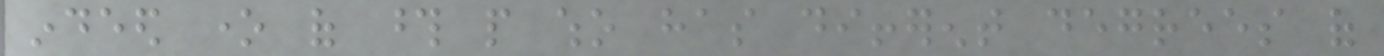indeed one of those people who has different degrees of
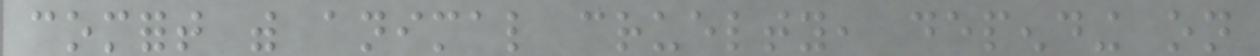comfort with animal cruelty, depending on
